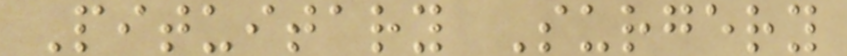Pituitary Surgery
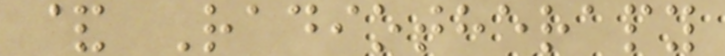& Radiotherapy
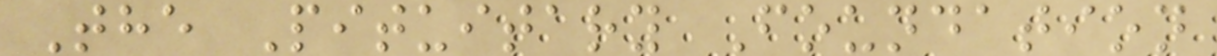The Pituitary Foundation
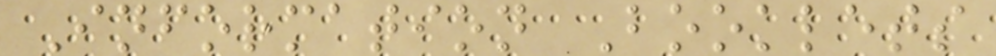Information Booklets
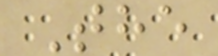The
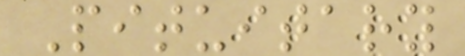Pituitary
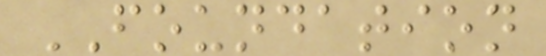FOUNDATION
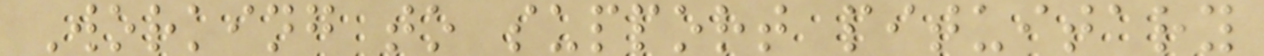Working to support pituitary
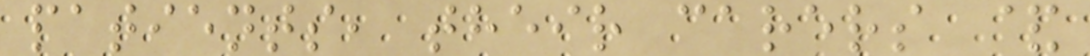patients, their carers &
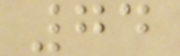74
